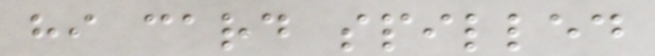hi card spilled
